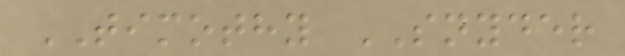TIMOTHY SNYDER
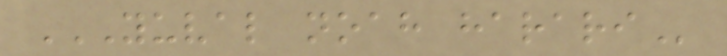YUVAL NOAH HARARI
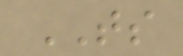TS
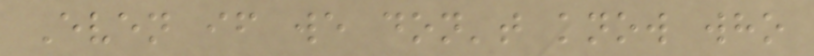Even if we don't know who
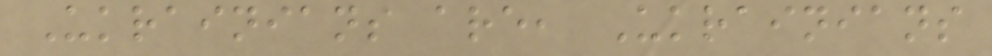Ukrainians are, Ukrainians
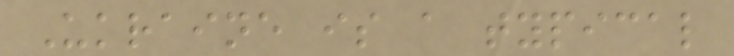Ukraine is a typical
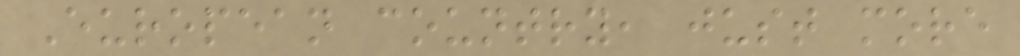European country, just more
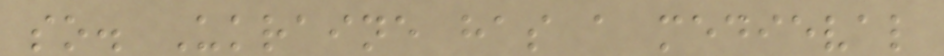so. Ukraine has a medieval
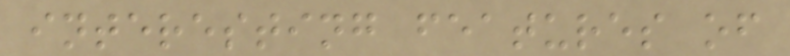interesting features of
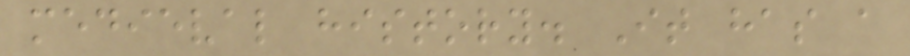medieval history. It has a
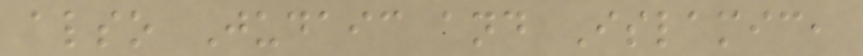also Judaic and Islamic,
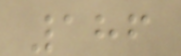186
